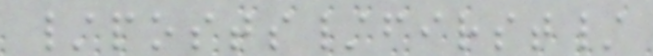/posts/first/
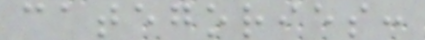categories:
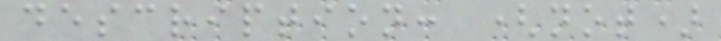description: (not)
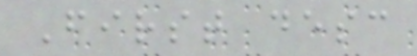First desc
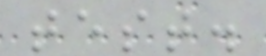test.
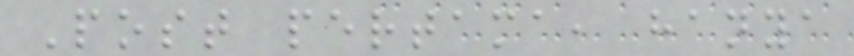Post pertama, hanya
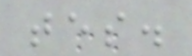tes.
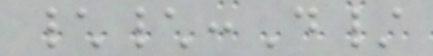\\:D/
